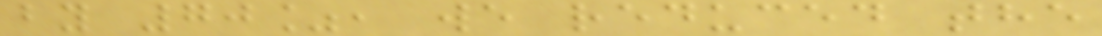by 70%, we reduced the
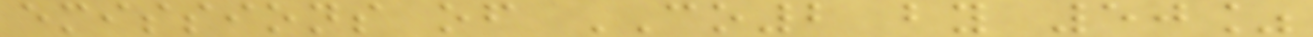emissions of CO2 by 50%
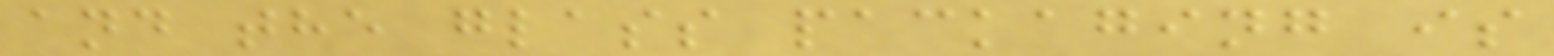and the glass packaging is
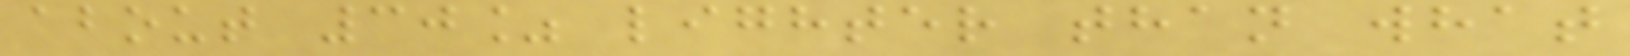about 30% lighter than what
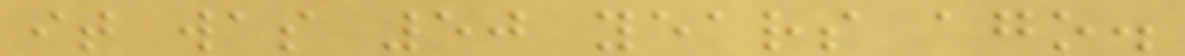it was 50 years ago.
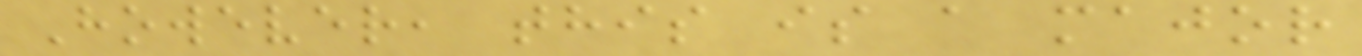However, this is a major
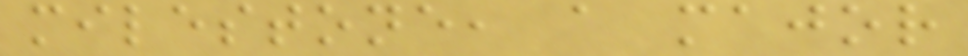milestone, a major
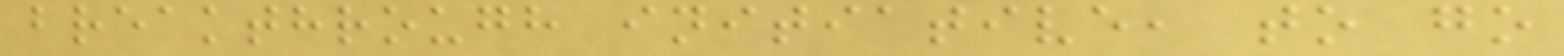breakthrough initiative, to go
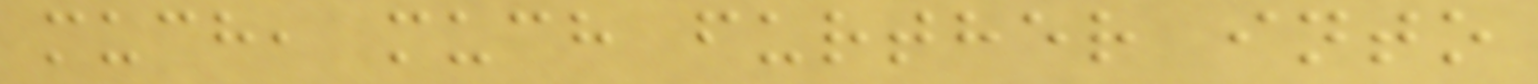much, much further into
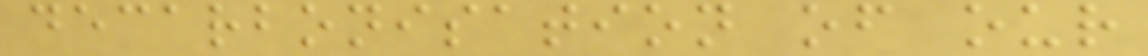decarbonisation of our
